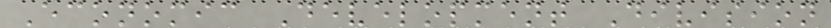Economic Development Division
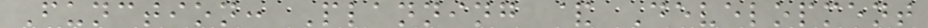Function: Planning & Development
